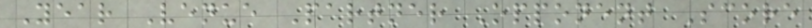Year Venue Partner Opponent Score
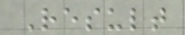Result
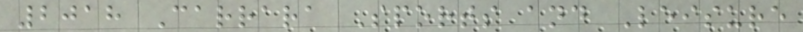2018 Carrara Sports and Leisure
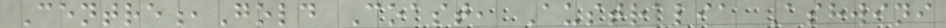Centre,Gold Coast, Australia Ashwini
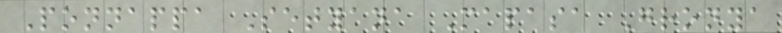Ponnappa Setyana Mapasa Gronya
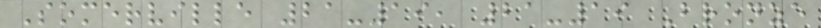Somerville 21-19, 21-19 Bronze
